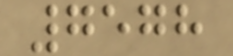7578
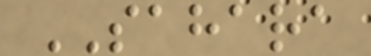SAHARA
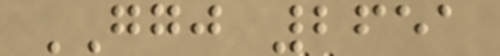GGJ 2651
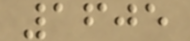1605
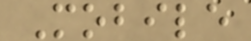Mobile
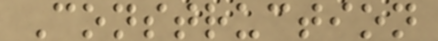Construction
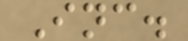Inc.
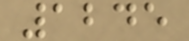1245
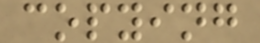copying
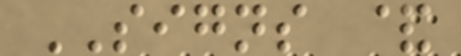SIGNS &
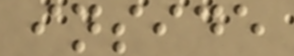inside
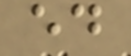ed
